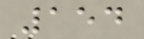154
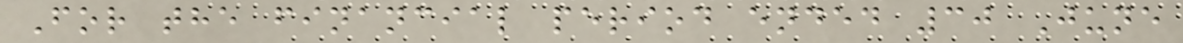For the financial period ended 30 June
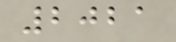2021
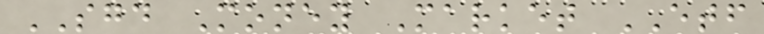SGD Money Market ETF
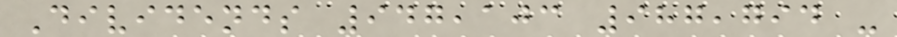Dividends 947,103 987,794 -
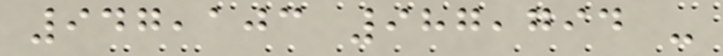947,103 987,794 -
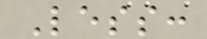Less:
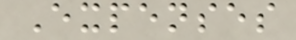Expenses
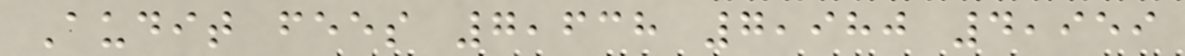Audit fees 7,638 7,980 4,959
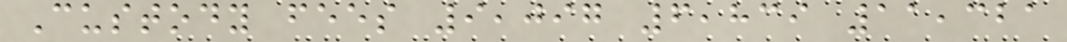Custody fees 9,097 6,839 11,321
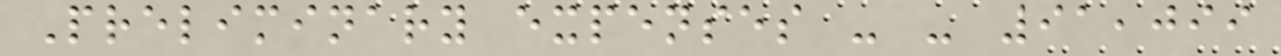Preliminary expenses - - 91,099
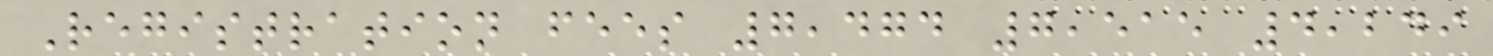Registration fees 7,474 7,515 4,249
